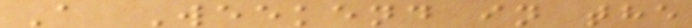A Weekend in the
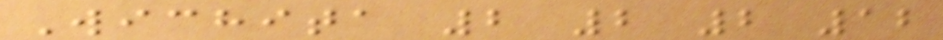Wichita 2 2 2 12
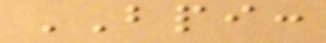BPI:
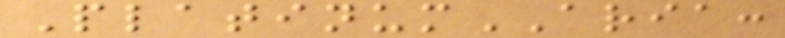PlatinumARIA:
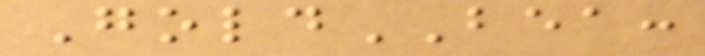GoldBEA:
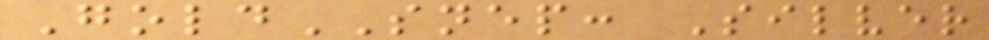GoldSNEP: Silver
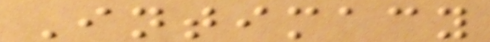Intimacy
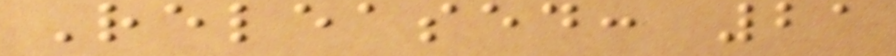Released: 21
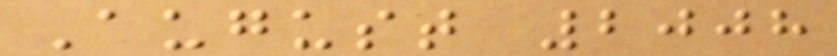August 2008
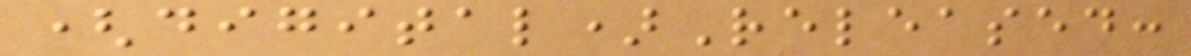(digital)Released:
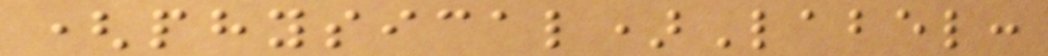(physical)Label:
